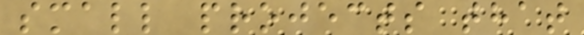small projects that
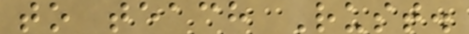to teach Rust.
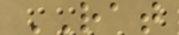RAT
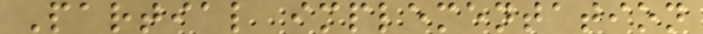Partial implementation
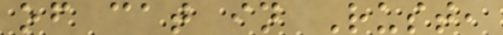of cat in Rust,
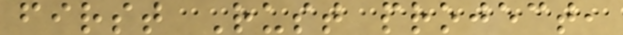first Rust project,
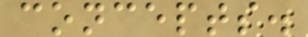concepts.
